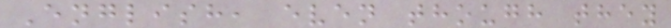English, even though they
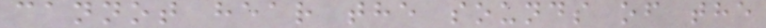cannot hear the sounds of the
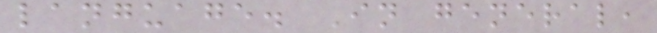language. In general,
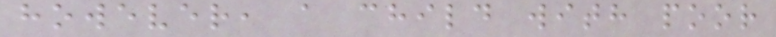however, a child with poor
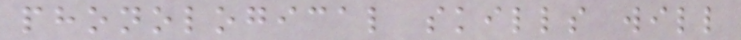phonological skills will
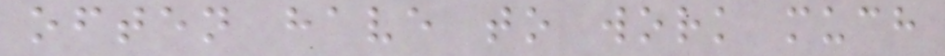often have to work much
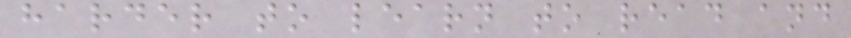harder to learn to read and
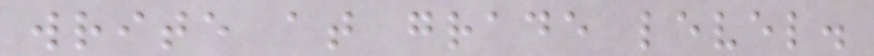write at grade level.
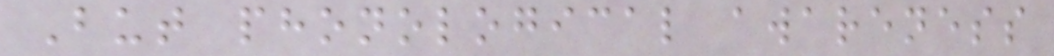But phonological awareness
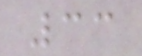33
